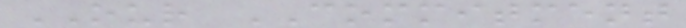OUR COMMITMENT
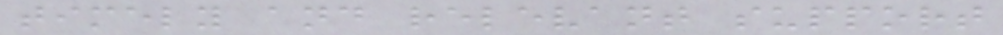timely and relevant support
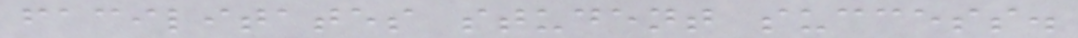facilitates student success.
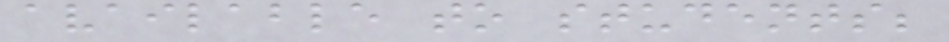available to students;
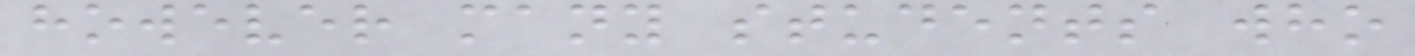however many students who
